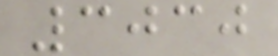3030
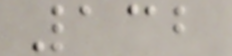132
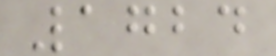1724
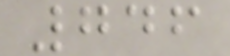746
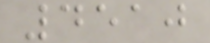4510
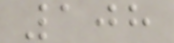108
